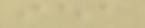iea
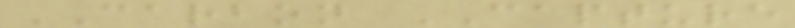CARBON CAPTURE
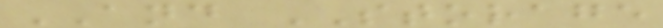AND STORAGE
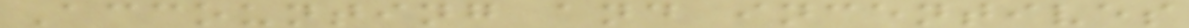Accounting and incentives
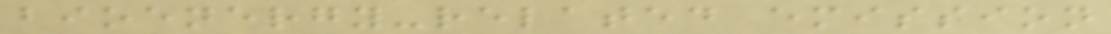bioenergy-related emission
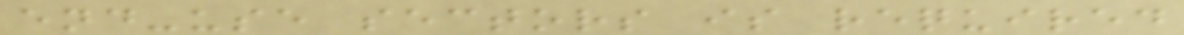end-use sectors is required
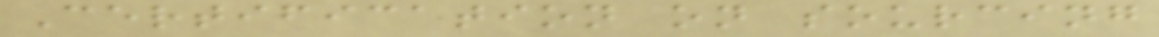Certification on sourcing
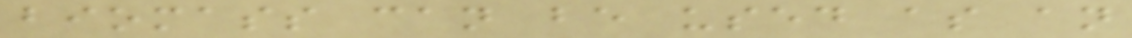biomass can be used as an
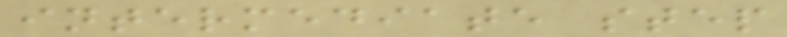intermediate step
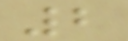2
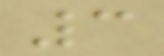3
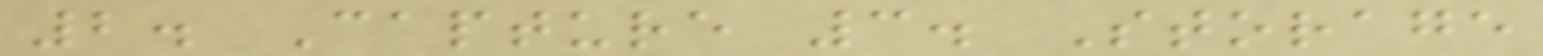2. Capture 3. Storage
